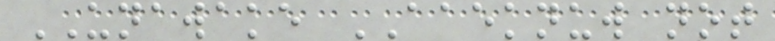UNAWAKE AAEKNUW not
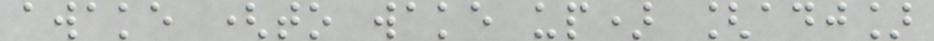awake (to wake up) [adj]
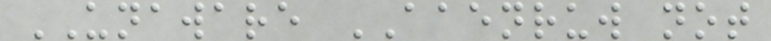UNAWARE AAENRUW not
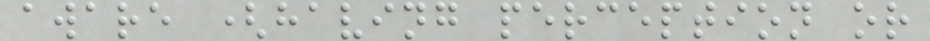aware (having perception or
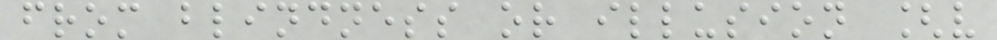from blindness or illusion [v
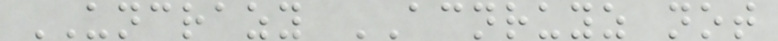UNCRAZY ACNRUYZ not
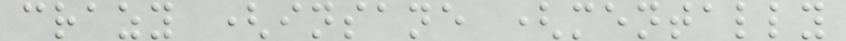crazy (insane (mentally
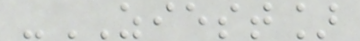-ZIEST]
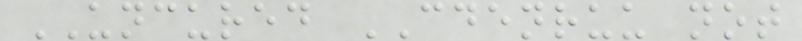UNCURED CDENRUU not
